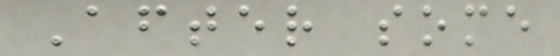After some
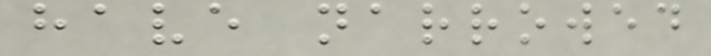have narrowed
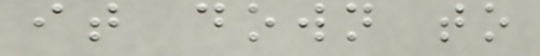it down to
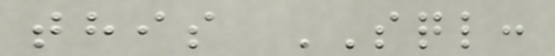this SQL:
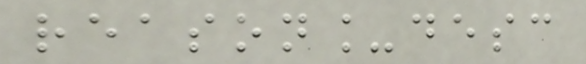reason_desc
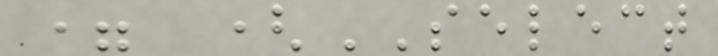= (SELECT
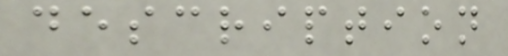description
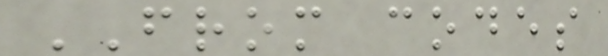FROM codes
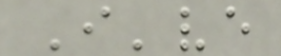I've
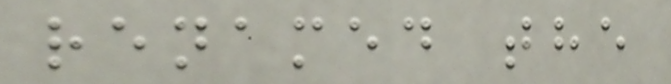renamed the
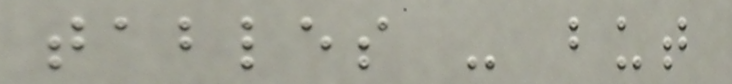tables - but
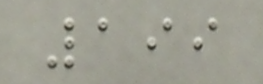199
